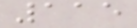115
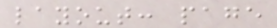layout: page
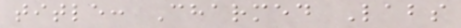title: Charmed Labs
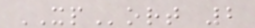XPort 2
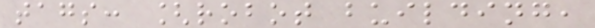tags: [robot building,
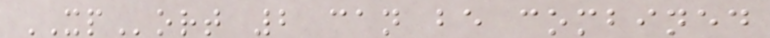XPort 2 can be combined
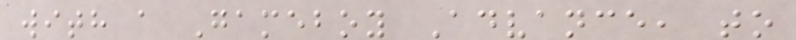with a Gameboy Advance, to
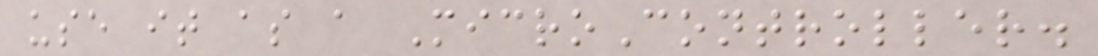use it as a MicroController.
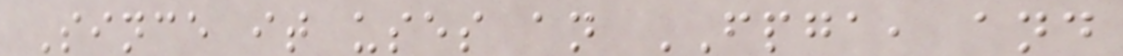Since it uses an FPGA, and
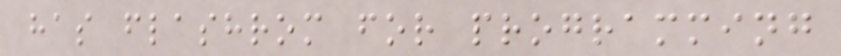has flashrom for programming
